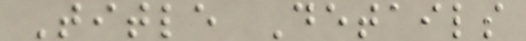Title Details
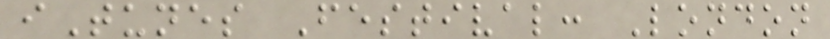iTunes Festival: London
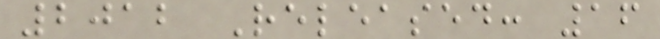2012 Released: 16
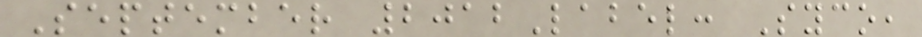September 2012Label: Syco,
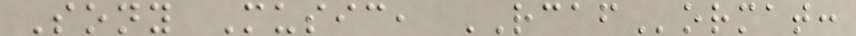Sony Music, RCAFormat:
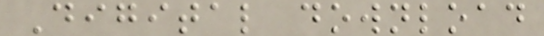Digital download
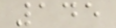145
